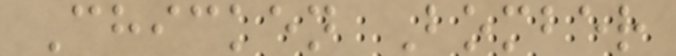Chicken Bomber
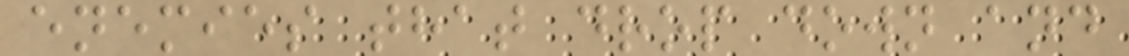enemies that drop down and
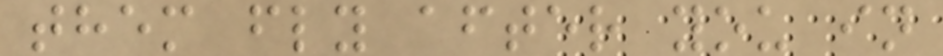them fly after you in
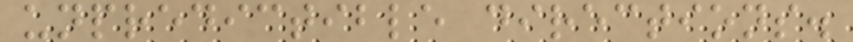unpredictible directions.
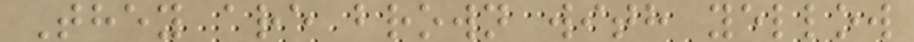They are brown with yellow
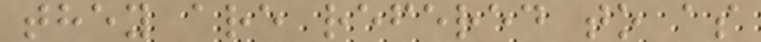they are refered to as
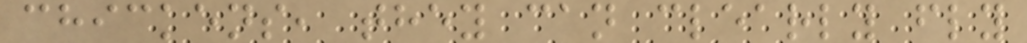chickens, they can clearly fly
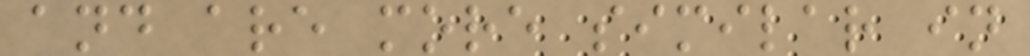and are more similar in
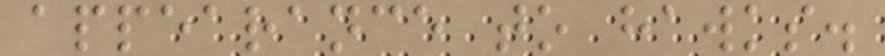appearance to hawks.
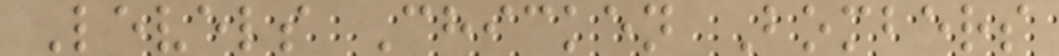Levels Chicken Bombers
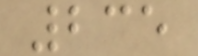235
